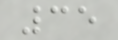35
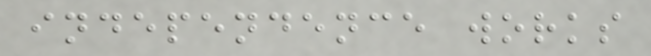independence works
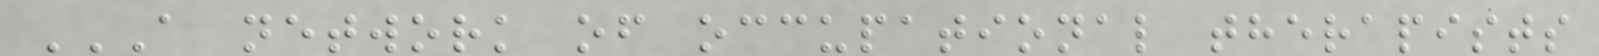A NETWORK OF OCCUPATIONAL THERAPISTS
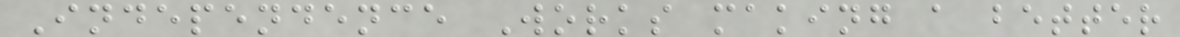Independence Works making a better
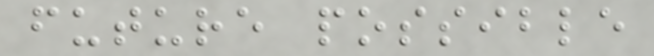future possible
